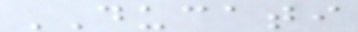DUCATI
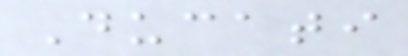Ducati
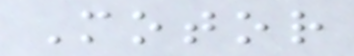Motor
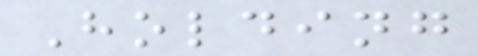Holding
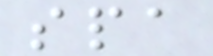spa
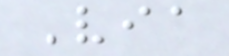Via
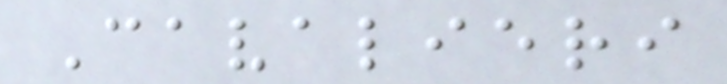Cavalieri
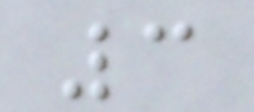3
